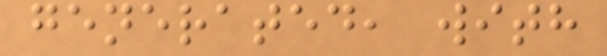generated, with
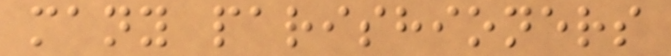many parishioners
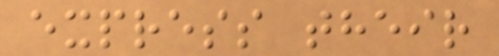express their
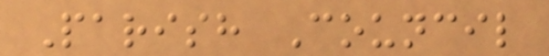Parish Council
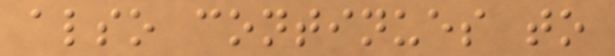also continues to
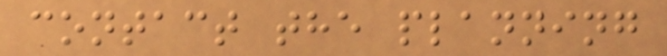contact the planning
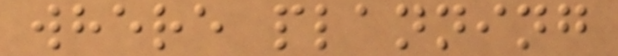where planning
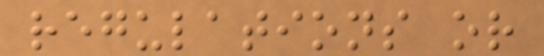regulations or
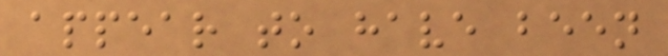appear to have been
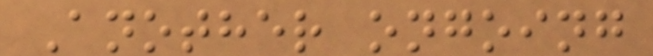Another ongoing
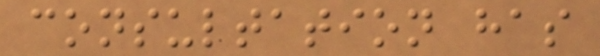consultation has
